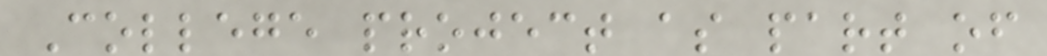College project as part of
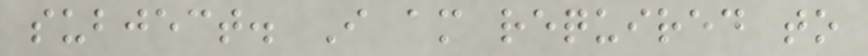subject. I am required to
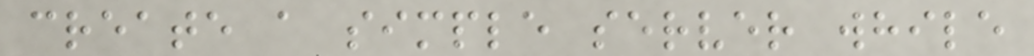create a simple server while
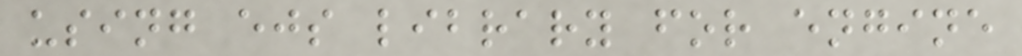using ejs library for engine
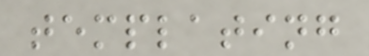templating
